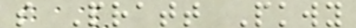s Pratt Pkwy
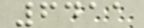6411
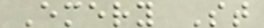Emery St
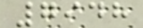7948
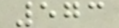573
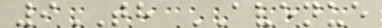9TH AVENUE
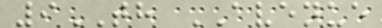9TH AVENUE
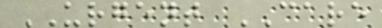URGENT CARE
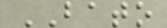BATO
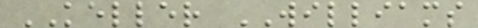KELLER WILLIAMS
